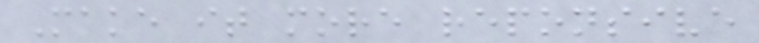Make it more reponsive
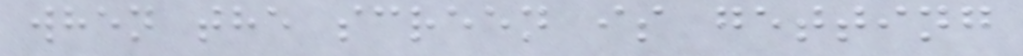when the screen is getting
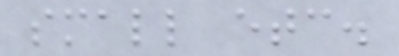small etc.
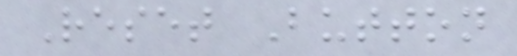Reset Button
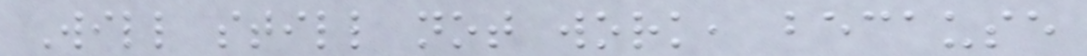Will still not work, because
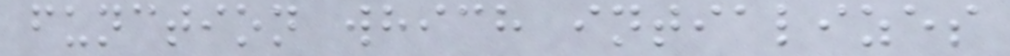function which intializes
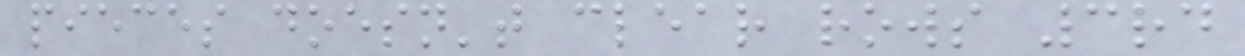pieces doesn't clear rows 3rd
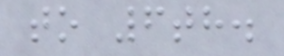to 6th.
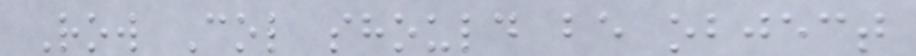Row Col should be object
